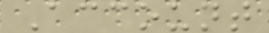Account
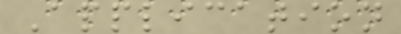Application
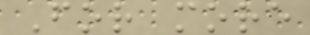For more
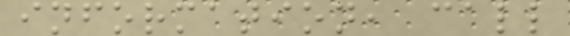information, call
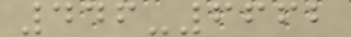446-6662
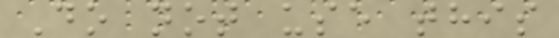Do not use this
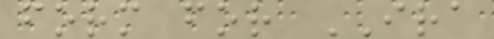form for IRA
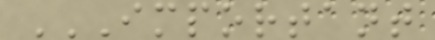IMPORTANT
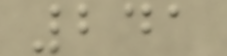241
